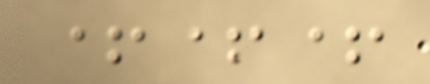+++
